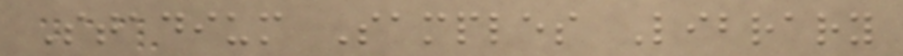Stadium Samples Library
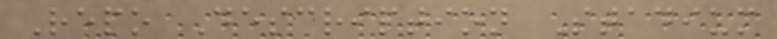Repo Description Stadium
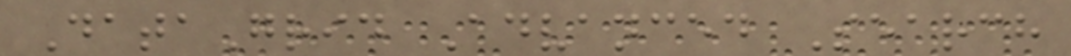DataGrid Advanced Search
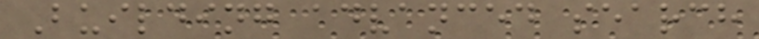Building advanced search
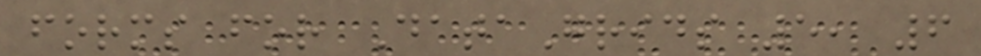forms for DataGrids 5, 6
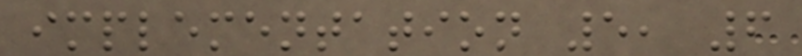implementation 5, 6
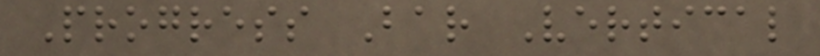Progress Bar Vertical
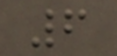6
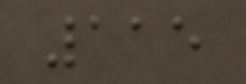115
